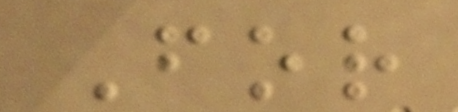For
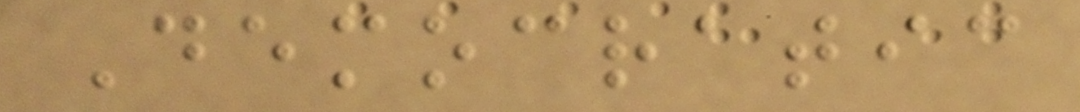Democratic
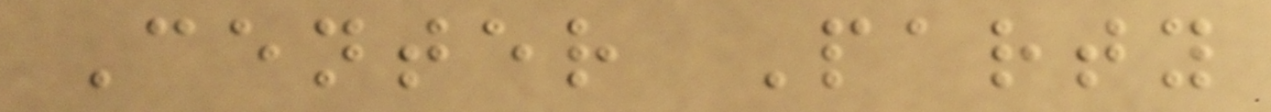Center Party
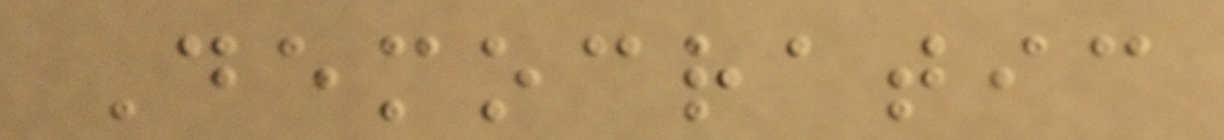Democratic
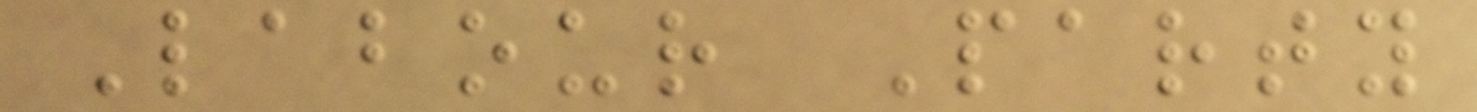Labour Party
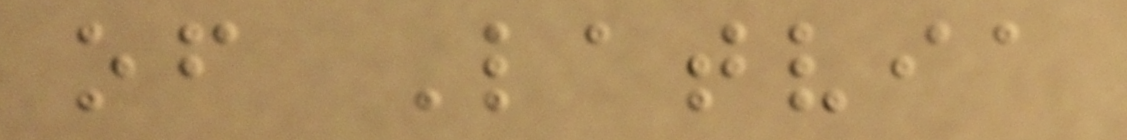of Latvia
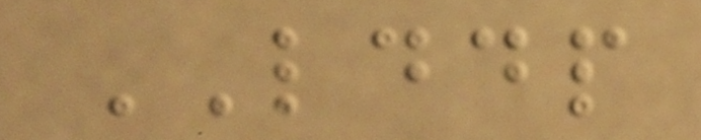LDDP
